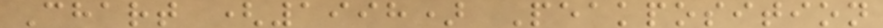Chart (1998) Peakposition
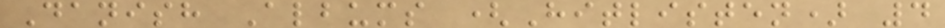Danish Albums (Hitlisten) 4
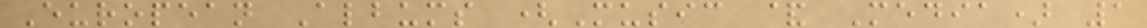European Albums (Music & Media) 1
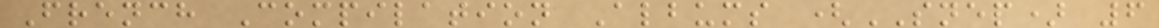French Compilation Albums (SNEP) 6
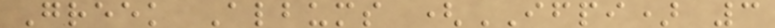Greek Albums (IFPI) 3
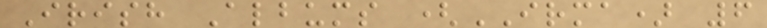Irish Albums (IRMA) 6
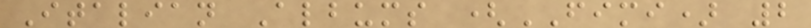Italian Albums (FIMI) 2
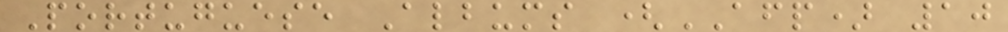Portuguese Albums (AFP) 10
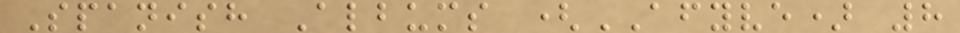Spanish Albums (AFYVE) 8
